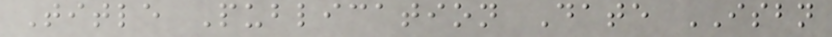Title Publication Date ISBN
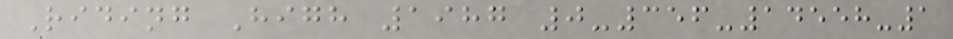Riding High 1987 0-356-14558-1
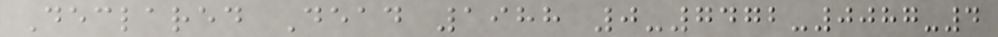Declared Dead 1988 0-7472-0087-4
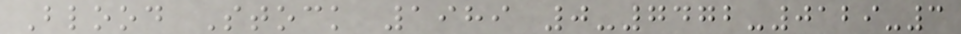Blood Stock 1989 0-7472-0129-3
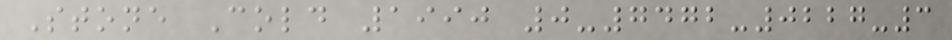Stone Cold 1990 0-7472-0227-3
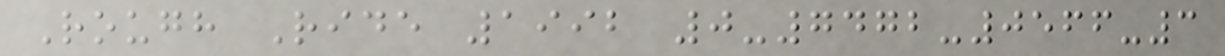Rough Ride 1992 0-7472-0566-3
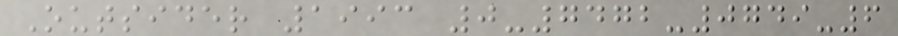Outsider 1993 0-7472-0749-6
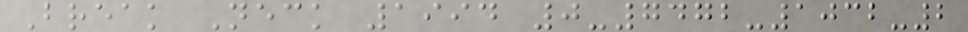Break Neck 1994 0-7472-1032-2
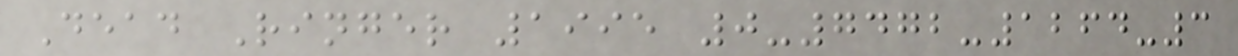Dead Ringer 1995 0-7472-1264-3
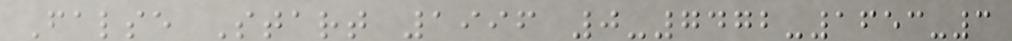False Start 1996 0-7472-1653-3
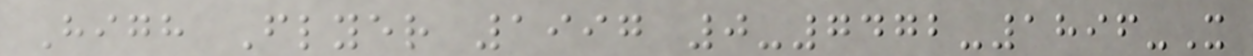High Flyer 1997 0-7472-1896-X
